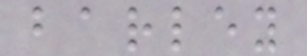barley
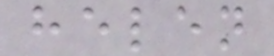helen
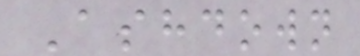Ashdown
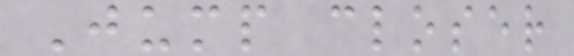Jump closer
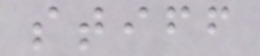stiff
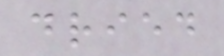dried
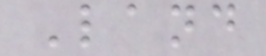Land
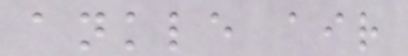ankle air
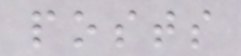posts
